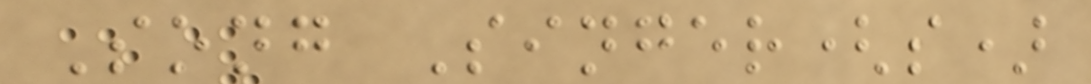Song Singer(s)
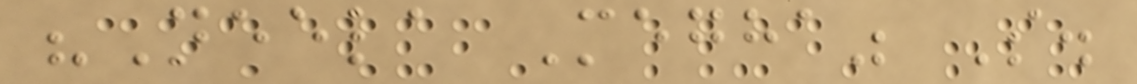"Neela Megha" S.
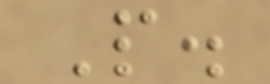P.
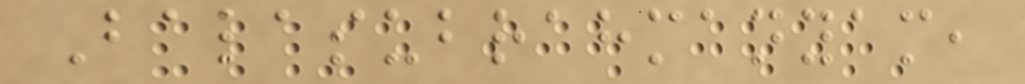Balasubrahmanyam,
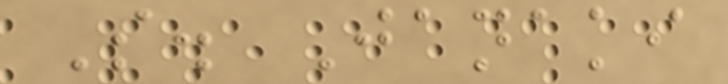S. Janaki
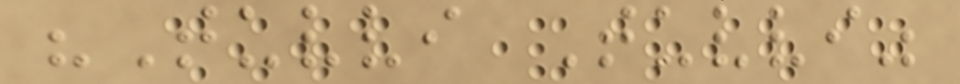"Tuvvi Tuvvi"
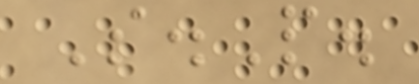S.P.
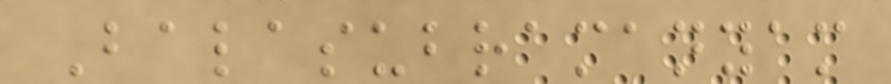Balasubramanyam
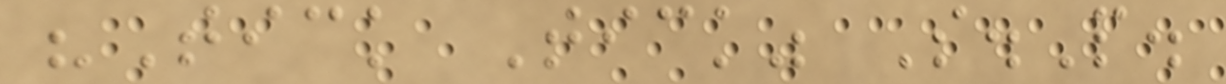"Tick Tick" S.P.
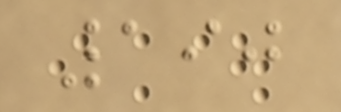190
